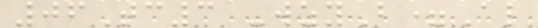06Tc3 -wzyB=Al
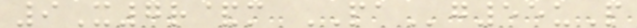9X7r&m PAg55uP
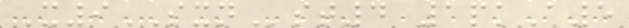X9SXNst4 1pkA5
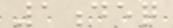1deq
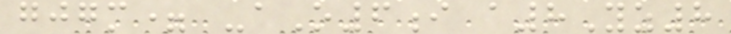gjgm= -aO6i a8Yz8
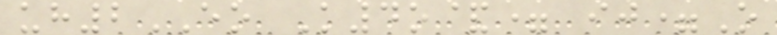uh2EO K4o&= ij=O
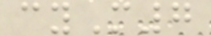cyM7
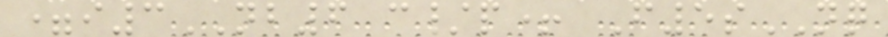=i3NB6 c/p+ F5sNQ
